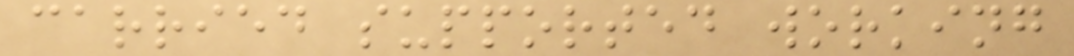carried supported working
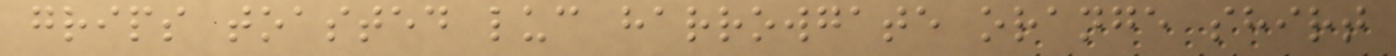grips toasted luc harrowgate orange shirt
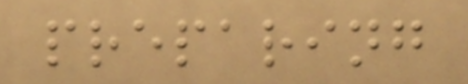preparing
